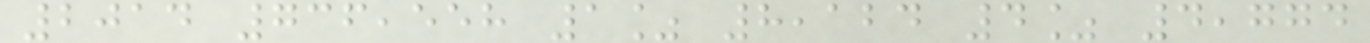2014 736,558 1% 8,124 4% 4,774
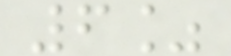6%
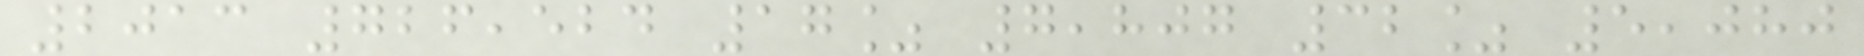2013 726,524 17% 7,807 32% 5,080
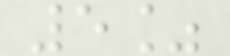5%
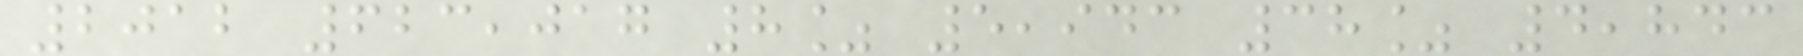2012 623,017 8% 5,943 38% 4,843
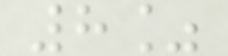8%
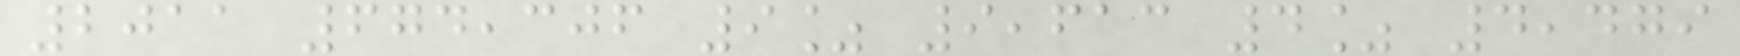2011 674,306 9% 9,613 4% 4,479
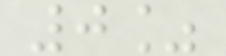0%
